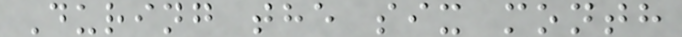During the six month
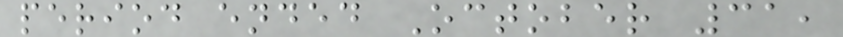period ended October 31,
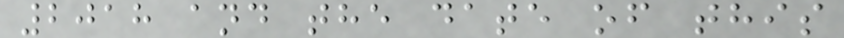2018 and the date of this
